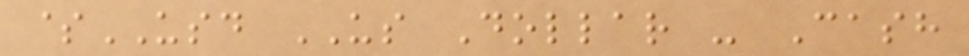$USD US Dollar - Cash
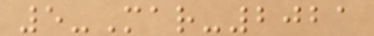5-Mar-2021
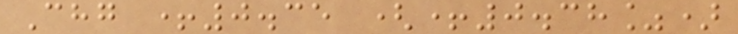Chg +0.35 (+0.38%)
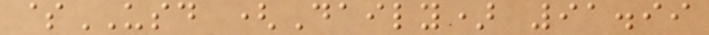$USD (Daily) 91.99
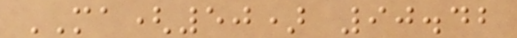MA(50) 90.42
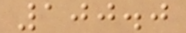100.0
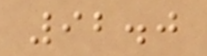92.0
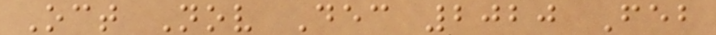Oct Nov Dec 2020 Feb
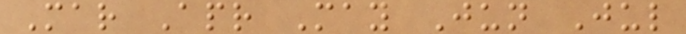Mar Apr May Jun Jul
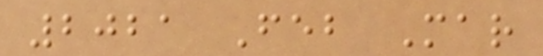2021 Feb Mar
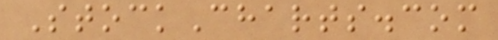StockCharts.com
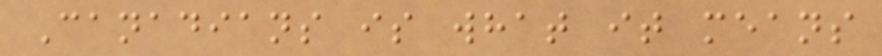Canadians is what it means
